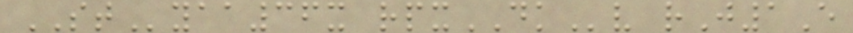STyaa36x rpxDKv rJ1E
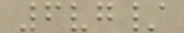6vg/
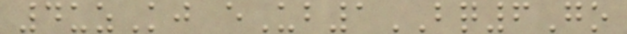4uzKj eUb1BQ6Go
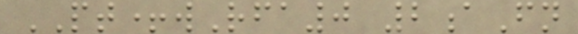PT+wRfa0 2aFn
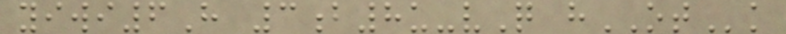yiwi6H 3b8u-vQ hOTk
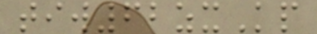tiw62zxKp
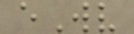eWv
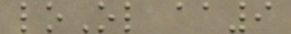loOl aa9
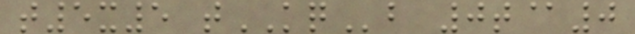t5x5 tKQb 0t@0
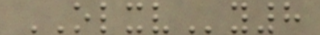OLXVy8
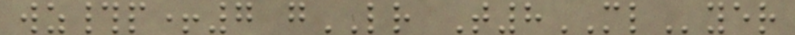wz#p+7 gLR T8MLyer
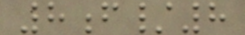8f/8
